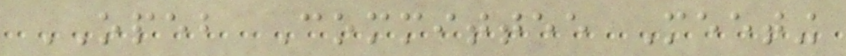OPEB Committee Meeting
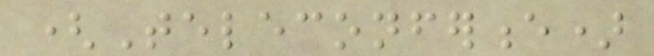(Teleconference)
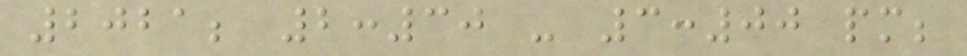2021; 2:30 - 3:00 pm;
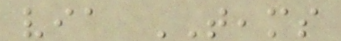via TEAMS
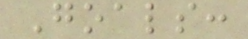Goals:
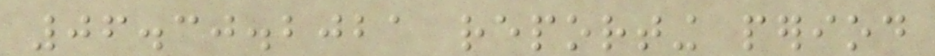06.30.2021 reporting period
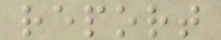report
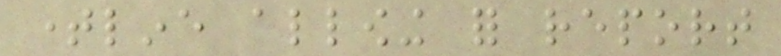timeline allowing for report
